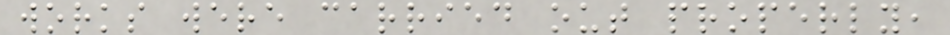works were carried out properly,
